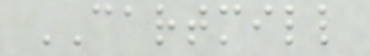CARTMILL
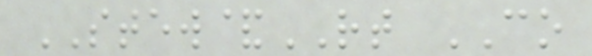STEW&RT CO
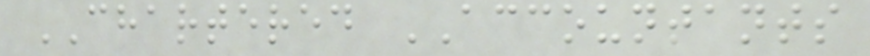CHARTERED ACCOUNTANTS
